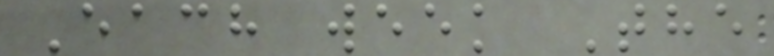Each week The
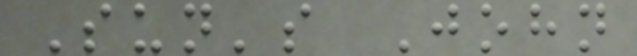Sun's John
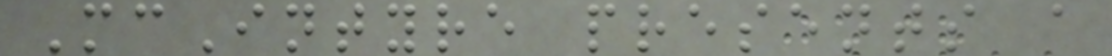McIntyre presents a
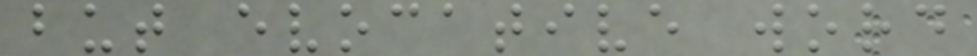but evocative word
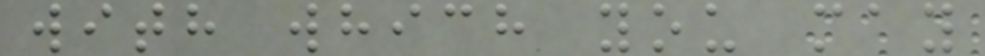with which you may
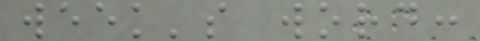week's word:
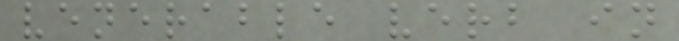venerable verb in
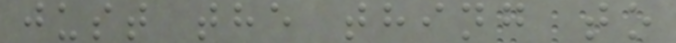just the thing to
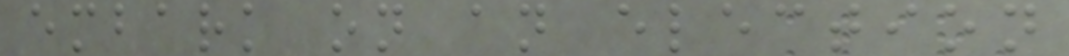embark on an election
